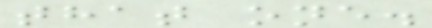that one.
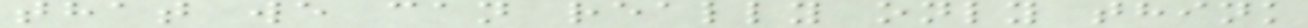that we can really only think
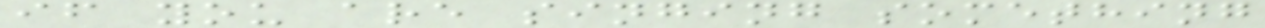if you are singing something
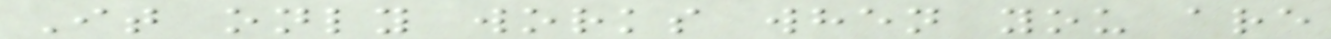It only works when you are
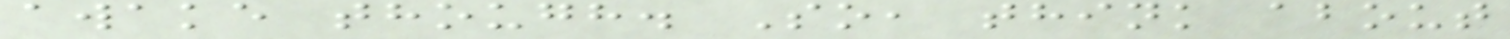awake though. So, think about
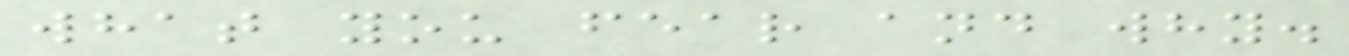what you fear and why.
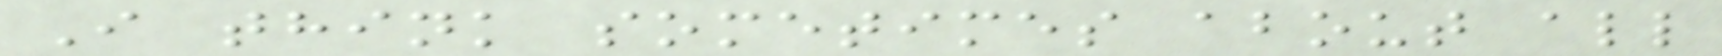I think sometimes about all
